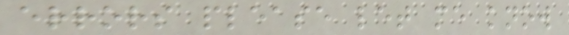errors please let me know
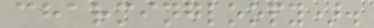charmingloopy).
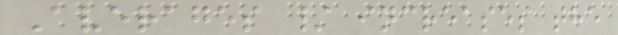Averages / increases the
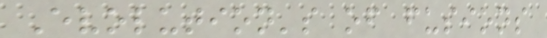Evolution's of fusions
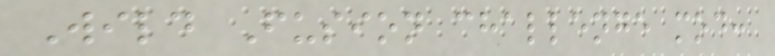Wild Fusion challenge mod:
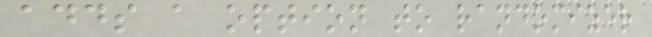adds a option to randomizer
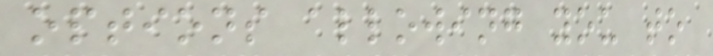options allowing you to
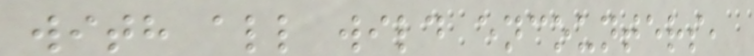with all wild encounters,
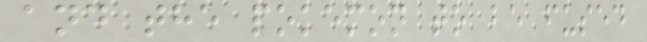and the pokemon to be fused
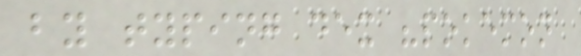by typing dex "pokemon
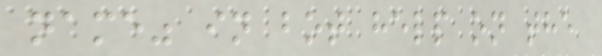name" in bot help on the
